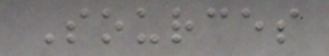Sources
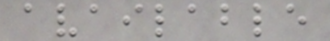available
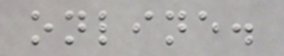online.
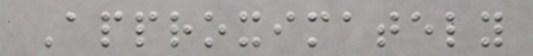Approximately
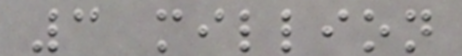3 million
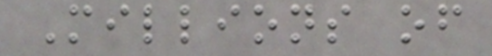Millions of
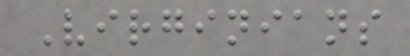Virginians
